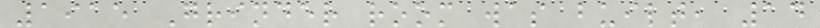1915 Grinder room was built, 14
